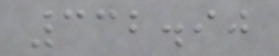332.90
